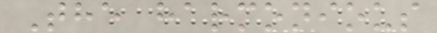The harmonious
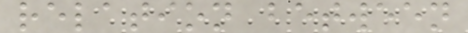relation between
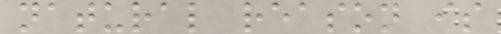natural reason is
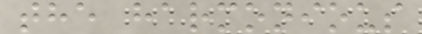the harmonious
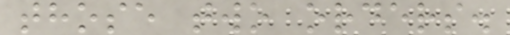those two orders.
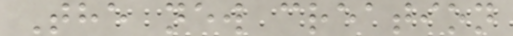The new creation
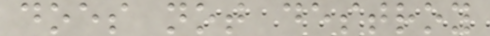does not destroy
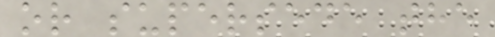or supersede the
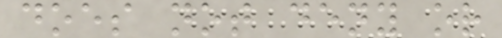does not deny or
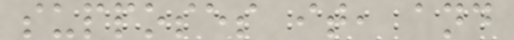supposes it, and
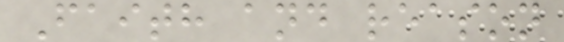Faith and reason
